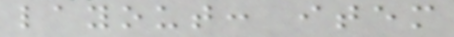layout: item
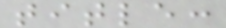title:
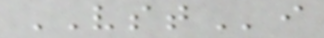VSTi
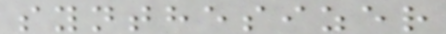synthesizer
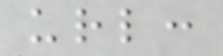url:
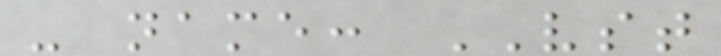- name: VST
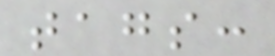tags:
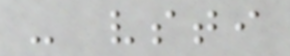- vsti
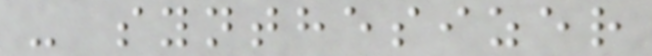- synthesizer
